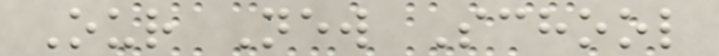Our New School
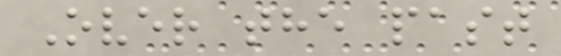Over the past
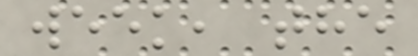week, the
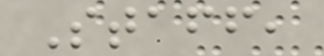Staff,
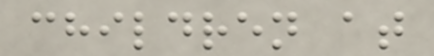children at
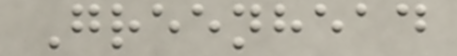Greenhead
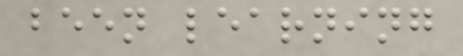been learning
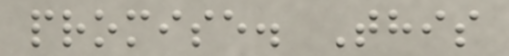promise. This
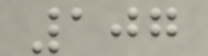107
